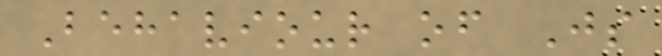Behaviour of Js
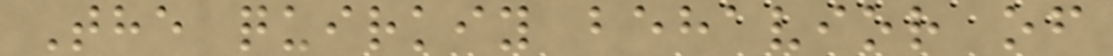The quirkiy behavior of
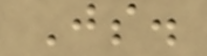Js.
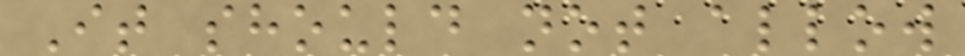It should not allow
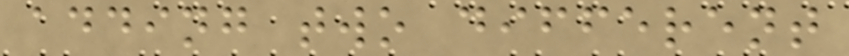adding two different
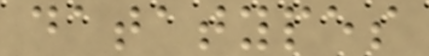datatypes
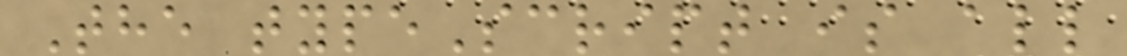The typeScript is all
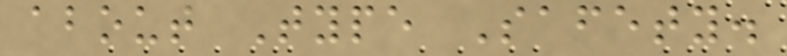about Type Safety.
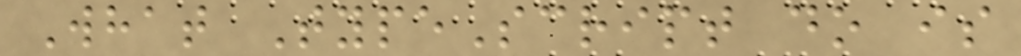What TypeScript do is
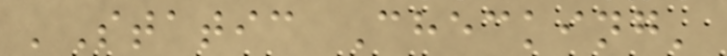'Static Checking'
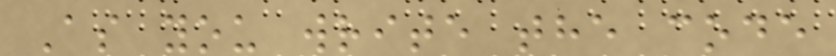As you write the code
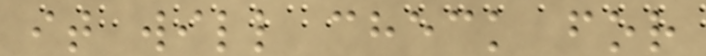it will check for
